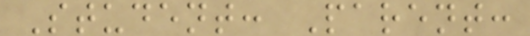Student: Parent:
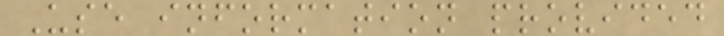Use information provided
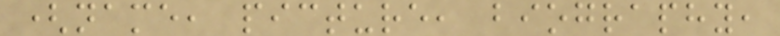(name, picture, biography,
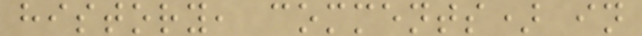history, comments) in
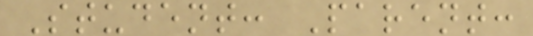Student: Parent:
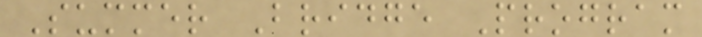Summer Bridge Program
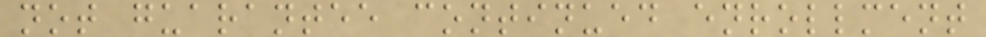not guarantee continued enrollment
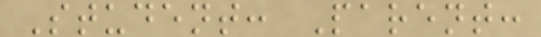Student: Parent:
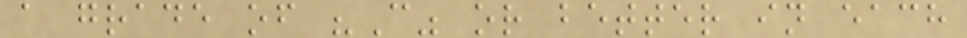a grade of "C" or better in each
